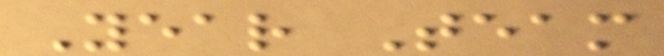Year Team
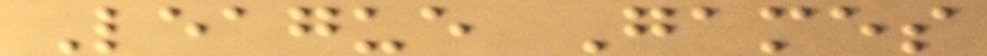League Games
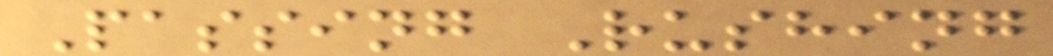Passing Rushing
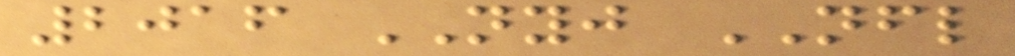2016 NYJ NFL
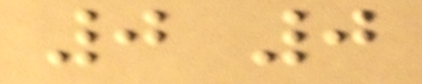0 0
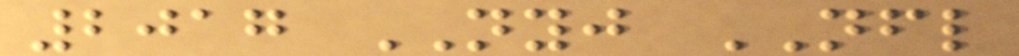2017 NYJ NFL
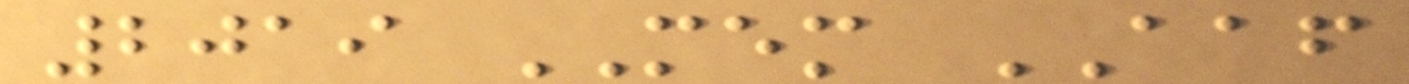2019 MEM AAF
